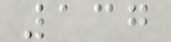137
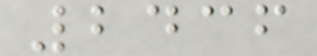2436
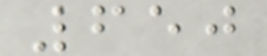650
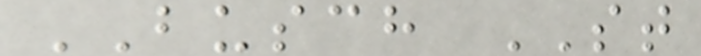BUSCH ST
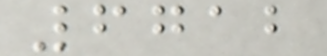6712
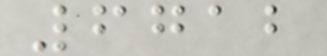6712
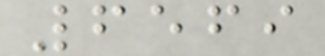6569
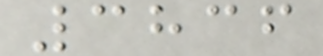3836
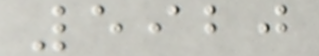5920
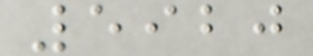5920
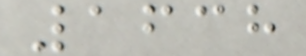1638
